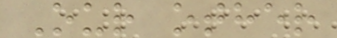Our other
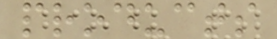products
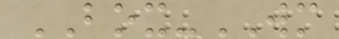BOX-WM
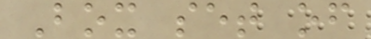Box set of
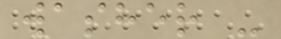washer -
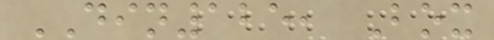DIN125, Box
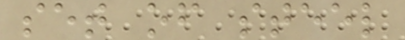set of steel
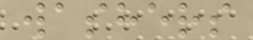washers
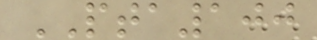PTA100
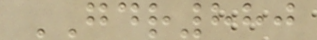GDR880
